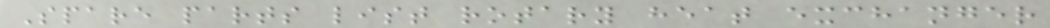Spare parts list rotary heat exchanger
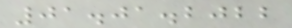01.01.2022
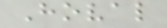Hoval
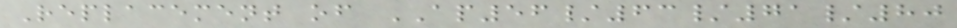Replacement of AP56/63/71/80
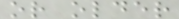or older
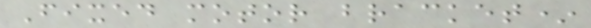Fixed motor bracket*
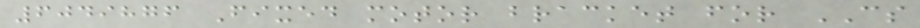6049876 Fixed motor bracket for CS
